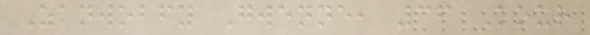Zanwobfy Gwenne, 36 Kour
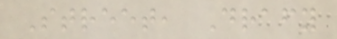Street, Drafy
